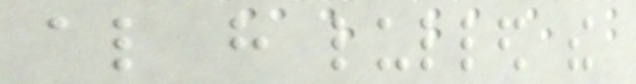also have lulled the
